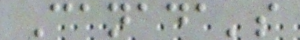Canada's
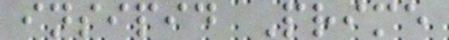insipid Prime
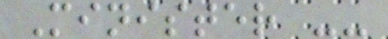Minister --
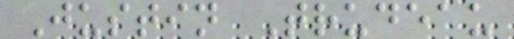Justin Trudeau
